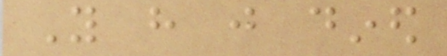You have just dined
